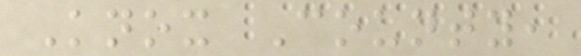Knox County,
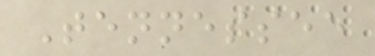Tennessee
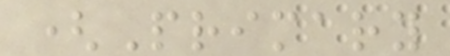(Primary
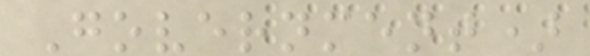Government)
